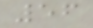56
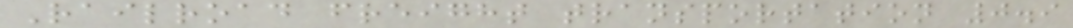Railroad freight transportation 0.9
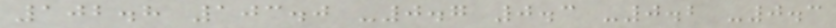102.8 103.0 -0.7 0.3 -0.2 -0.3
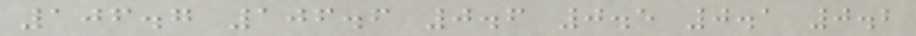106.7 106.6 0.6 0.5 0.1 0.2
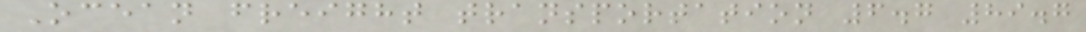Ocean freight transportation 6.7 89.7
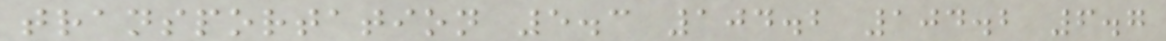transportation 5.3 104.2 104.2 6.7
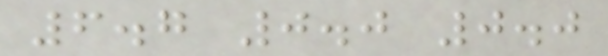6.7 0.0 0.0
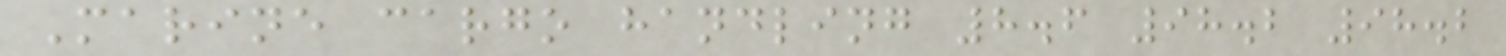Marine cargo handling 8.6 98.2 98.2
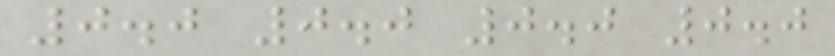0.0 0.0 0.0 0.0
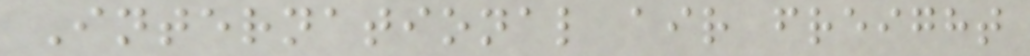International air freight
